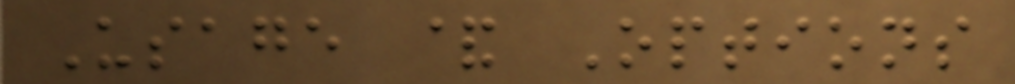Usage & Options
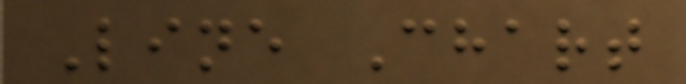Line Chart
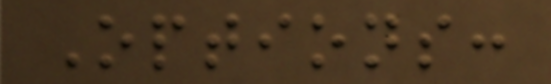Options:
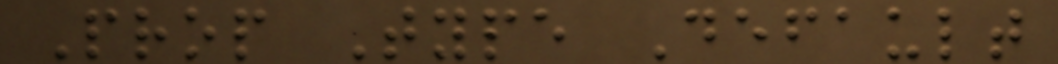Prop Type Default
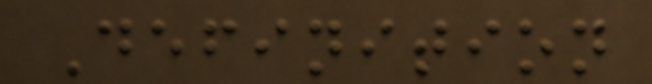Definition
